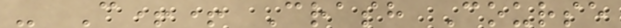- C++ Crash Course
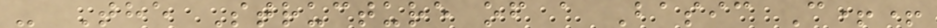- The Structure of a Basic C++
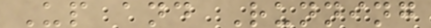Up and Running
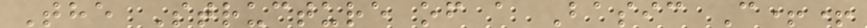The Structure of a Basic C++
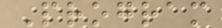Program
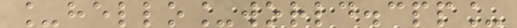_hello_world.cpp_
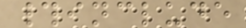#include
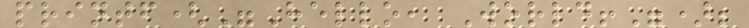printf("Hello, World!");
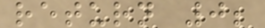return 0;
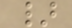}
